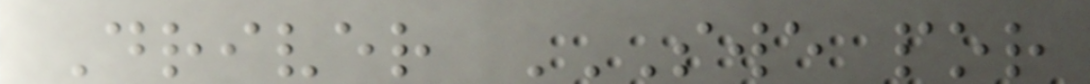Driver SWE POR
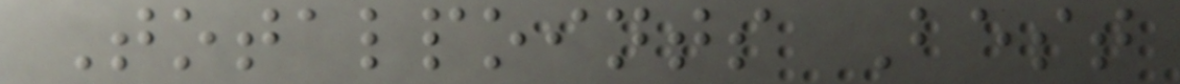Totalpoints Best
